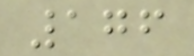176
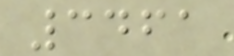3461
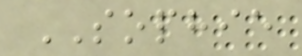SOPHIE
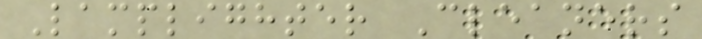Lamplighter Cleaners
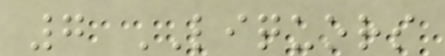7 LIQUORS
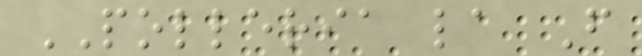POLLERIA la F
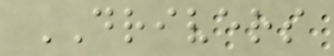DRIVERS
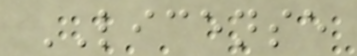LICENSE
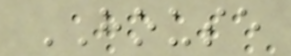HOUSE
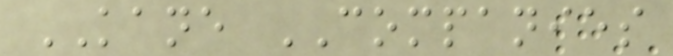KANE COMPANIES
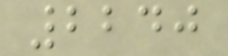2240
